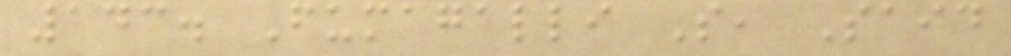143. Fumagalli S, Said
